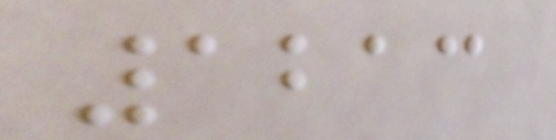1213
